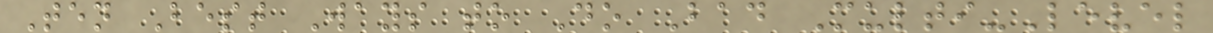Ten Best Ways to Do Bad Multi-Level
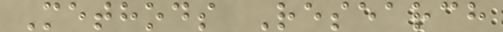Methods Research
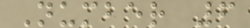Number 6
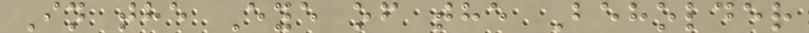In the Eye of the Beholder
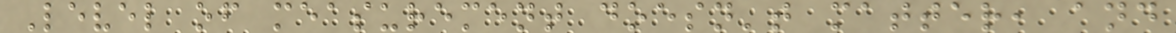Level of measurement doesn't matter, and
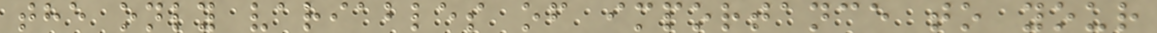the only variables of importance to your
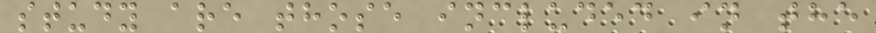study are those included in the
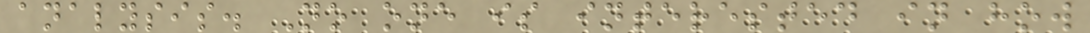analysis. No one is interested in how
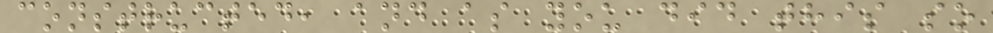constructed, and as you did this so
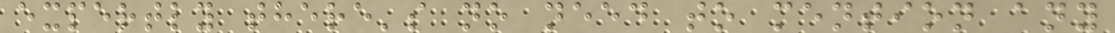expertly there's no need to mention any
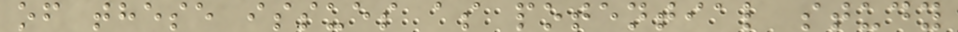of these issues as potential study
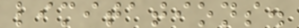limitations.
